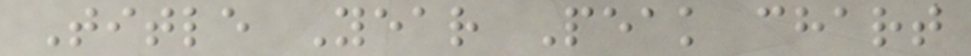Title Year Peak chart
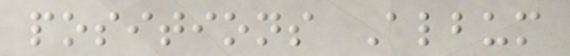positions Album
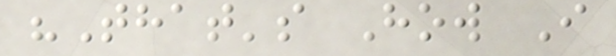"That's How I
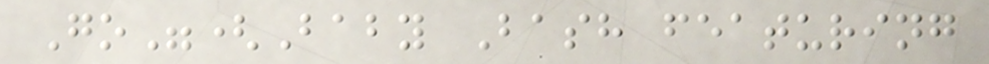Go"(Baby Bash featuring
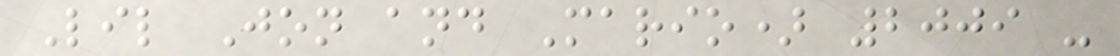Lil Jon and Mario) 2009 -
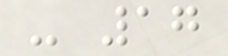- 17
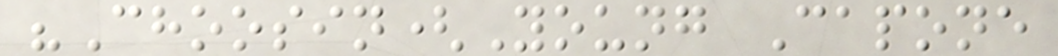"Choosin(Young Capone
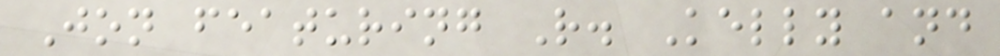Jon featuring R. Kelly and
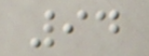94
